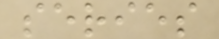series
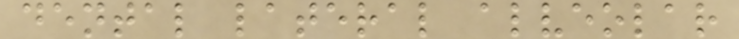dental lateral alveolar
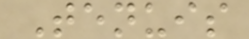Tenuis
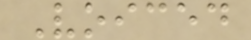Voiced
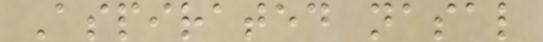Aspirated nasal
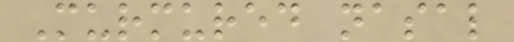Murmured nasal
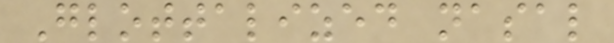Glottalized nasal
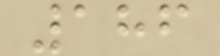186
